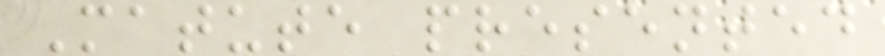Matute presented
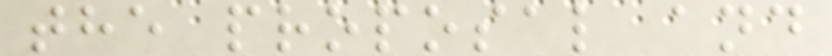the proposal and
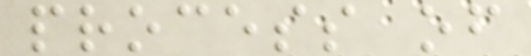process of
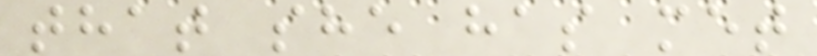that she has met
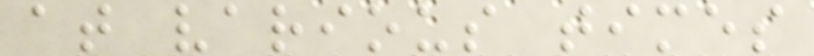at various times
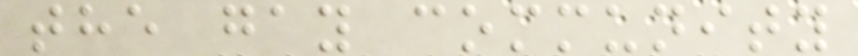the gay community
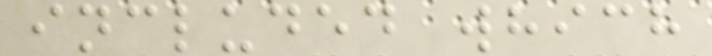included which
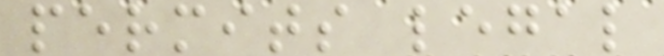permits legal
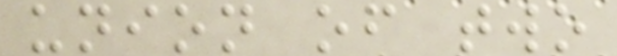union of two
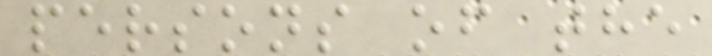persons of the
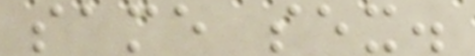same sex.
